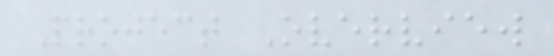Project Overview
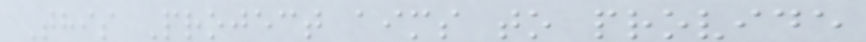This Project aims to provide
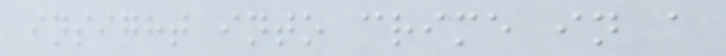insight into crime in a
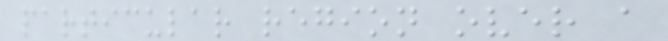particular region over a
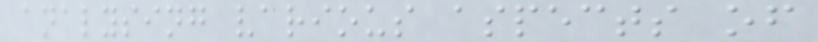analysing various aspects of
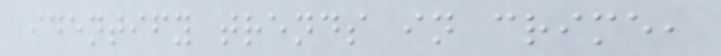identify trends in crime,
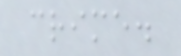crime.
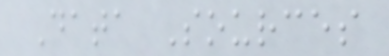Data Sources
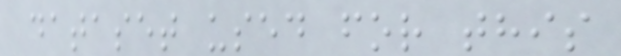dataset used for this
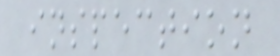inspection
